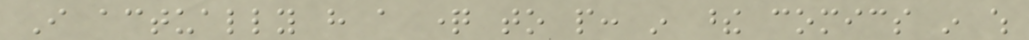I actually have a question to people: in these comics in which
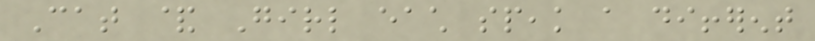Cat & Girl each speak a different
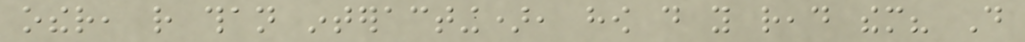other, rather than interacting), how do you read them? Do
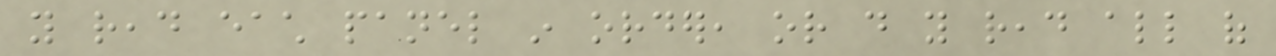you read each panel in order, or do you read all of
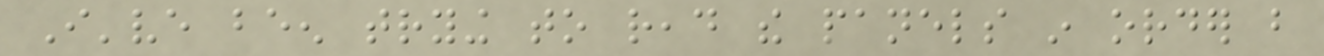I've been trying to read the panels in order but
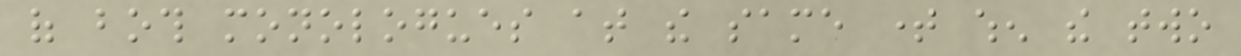of both monologues at the same time when the two
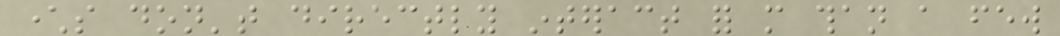characters don't directly interact for more than a few
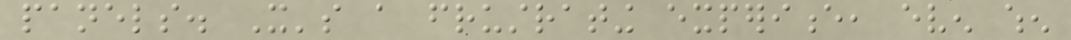panels. It's a frustrating experience, even when
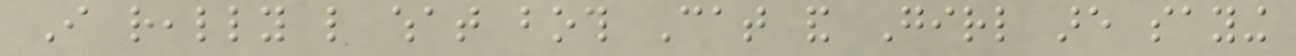I really like what both Cat and Girl are saying
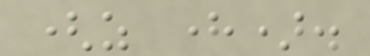(as here).
